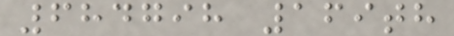684798 169th
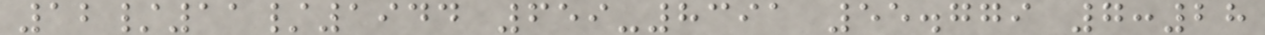12/11/1944 659-8391 55.779 7:28
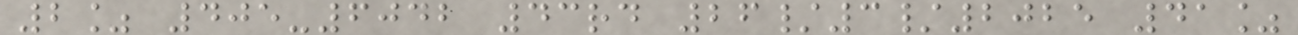2% 405-6042 43rd 26/3/2025 41%
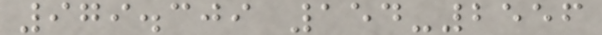979.309 154-2556
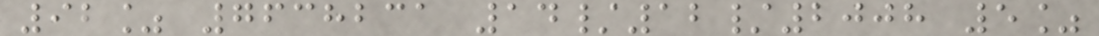92% 7638231 14/12/2008 5%
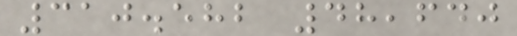310.582 48,640
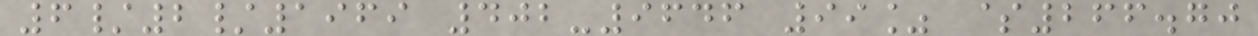6/2/1969 402-9646 99% $266.70
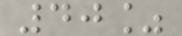40%
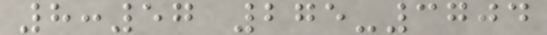8:57 275-3704
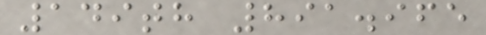149th 891.965
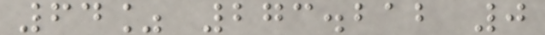64% 273.212 0
